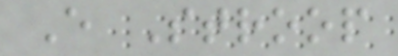E Stroop
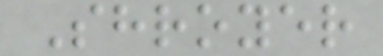Shroyer
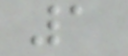1
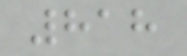818
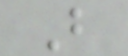B
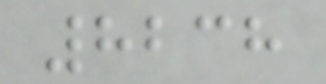8238
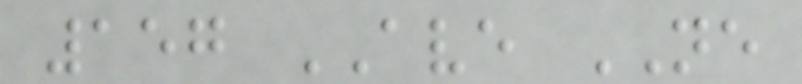157 AVE NE
